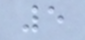5
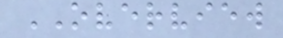OVERVIEW
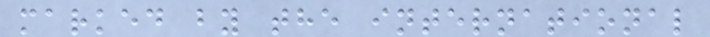marked by the international
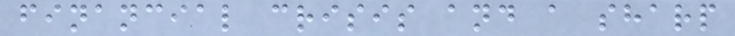financial crisis and a sharp
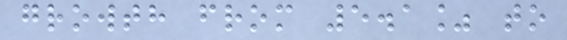growth from 5.1% to
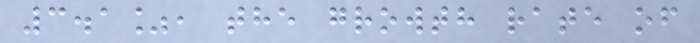3.1%, the growth rate of
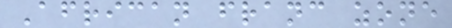African franc zone
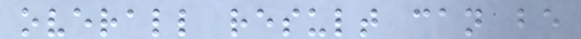overall result can be
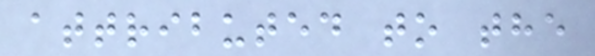attributed to the
